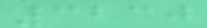3230
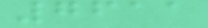7611
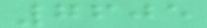7605
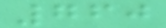760
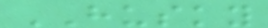HUSKY
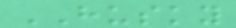HUSKY
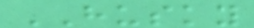HUSKY
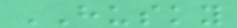HUSKY
